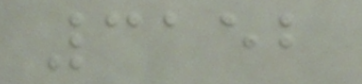3152
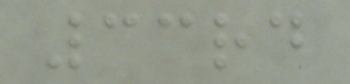33rd
